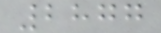2877
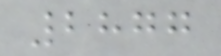2877
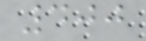400
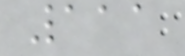111
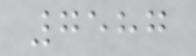7587
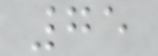75
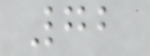72
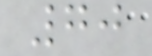70
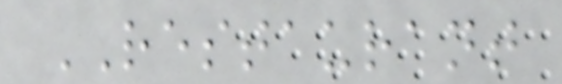RESTAURANT
